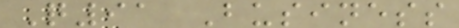Q91 Business
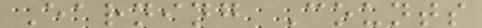Earning Counts
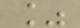%
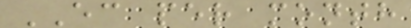EC per month
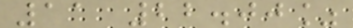11 22.00%
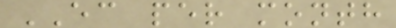EC per month
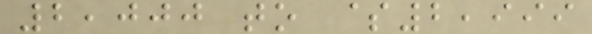2,000 to $2,999
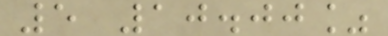5 10.00%
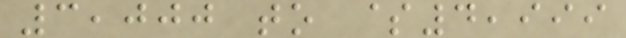3,000 to $4,999
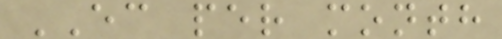EC per month
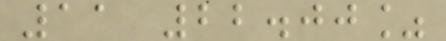11 22.00%
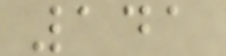141
